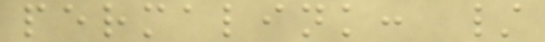permalink: /
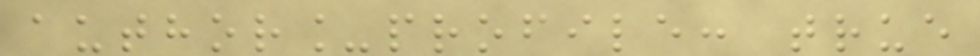author_profile: true
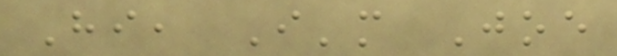Hi, I'm Joe
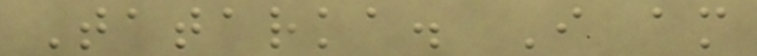Tatarka. I am
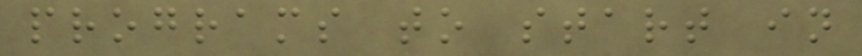programs to start in
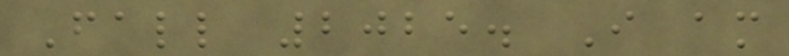Fall 2025. I am
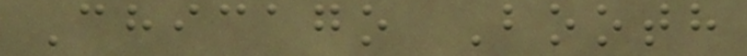Chicago Booth
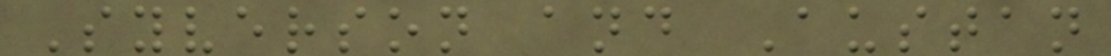Syverson and Austan
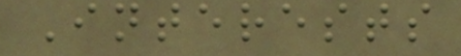Interests
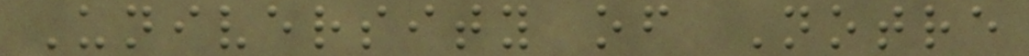University of Notre
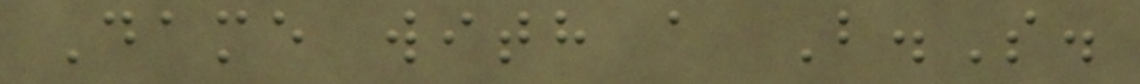Dame with a B.S.
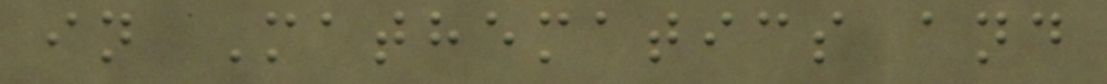in Mathematics and
